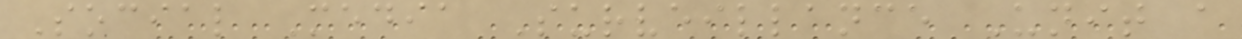Social Media Surveillance Unit a
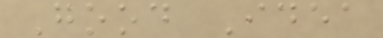Good Idea
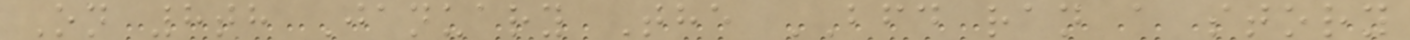On 8th January The BFD ran a story
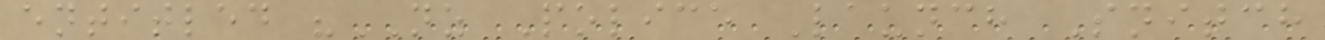entitled "NZ Police Launch Snitch
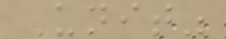Unit"
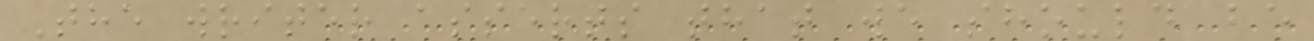The writer asserts that we should be
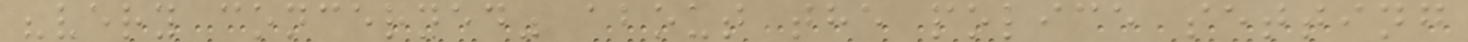"very concerned" about the police setting
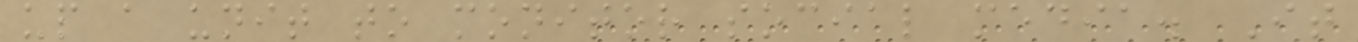up a unit to monitor social media. It
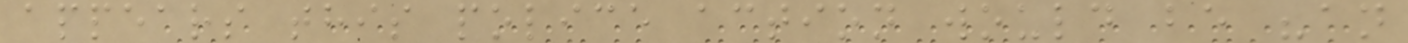appears this police action would be "an
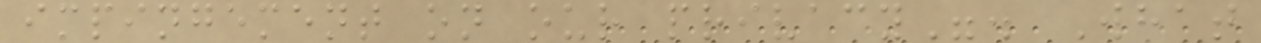impingement on our privacy". What
